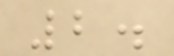2.
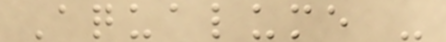Aqualume -
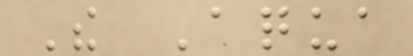The Aqua
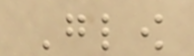Glow
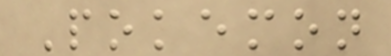Pokemon
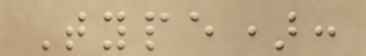Type):
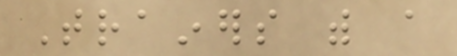Trainers with a
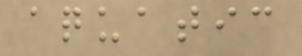aquatic
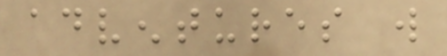adventures will
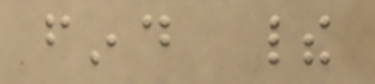find their
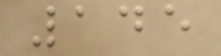145
